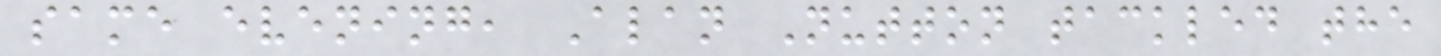same evening, Alan Nutton tackled the
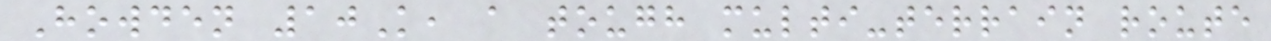Howden 10K, a tough multi-terrain route
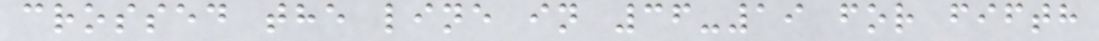crossed the line in 36-19 for fifth
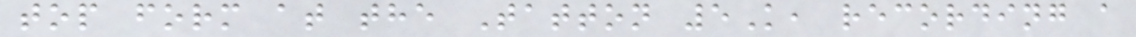top form at the Tatton 5K, recording a
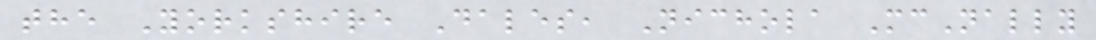the Yorkshire Dales, Nichola McNally
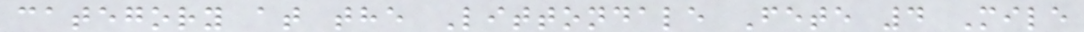category at the Littondale Fete 4 Mile
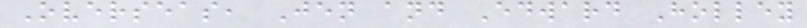Overseas, Jen and Edward Holley
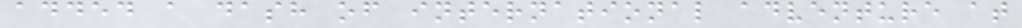added a dash of international adventure at
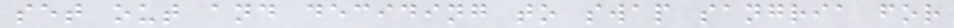set out and deciding to swap sangria for
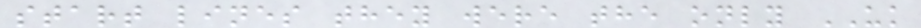start lines they were the only UK
